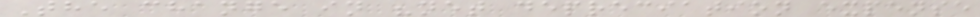The change in "net depreciation expense
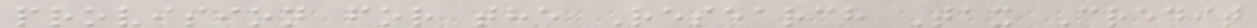provision for the Research Tax Credit
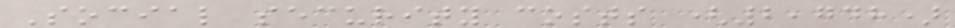Social security costs (2,748)
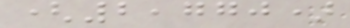(2,770)
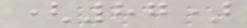(87)
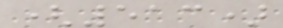(513)
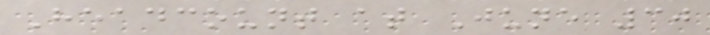Headcount at June 30
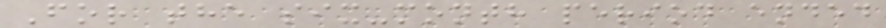For the six-month period ended
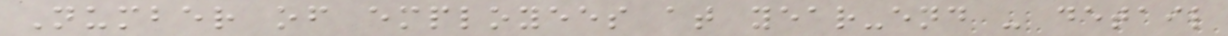Number of employees at year-end - detail
